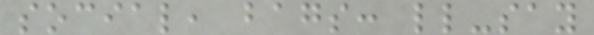social, bags: ll-say
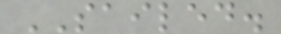SAILED.
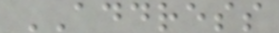ADDRESS
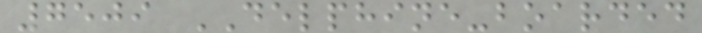7509 DELPHINE-boarded
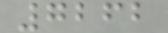7262
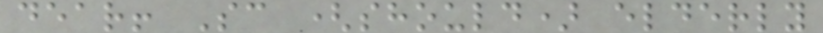dear! Sc (should) elderly
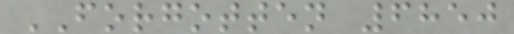FORGOTTEN 6850
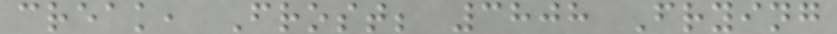creak, Frost; 3808 Frying
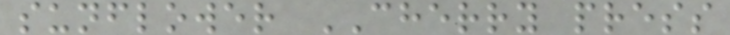sunflower CHERRY press
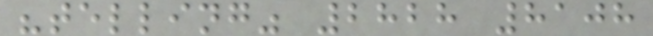"telling" 2828 8108
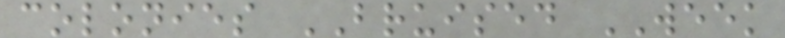colonies BRUISED WEEK
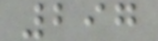297
